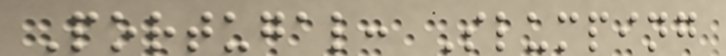Portugal: Slumping
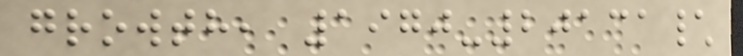growth, 1970-20131\
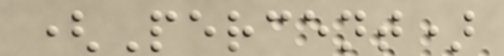(Percent)
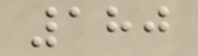180
